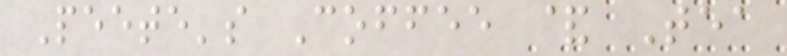Peete's Coffee & Tea
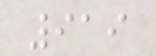919
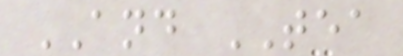AND TEA
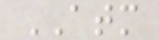ATM
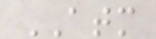ATM
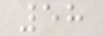58
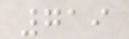719
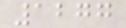1277
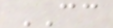CC
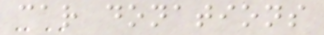car donations
